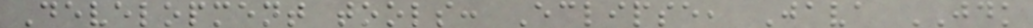Development tools: Eclipse, Java JDK
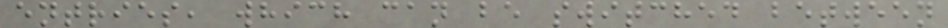entries, which can be switched between
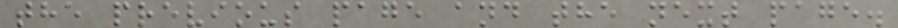the previous page and the next page.
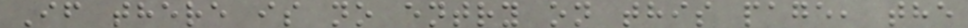If there is no entry on this page, the
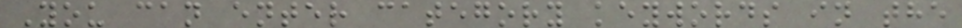You can enter category keywords in the
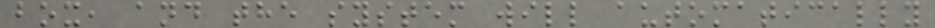box, and the system will automatically
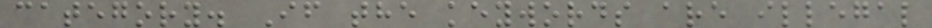category. If the keywords are illegal
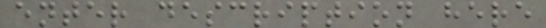enter description here
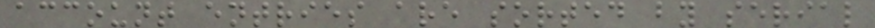account entries are sorted by serial
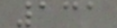131
